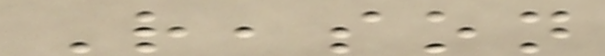Reason
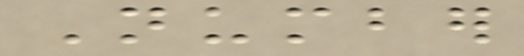Number
